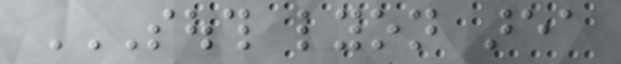SOUTH LYON AREA
